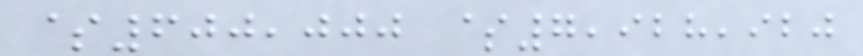$600,000 $7,928,920
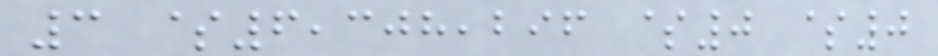3 $6,308,296 $0 $0
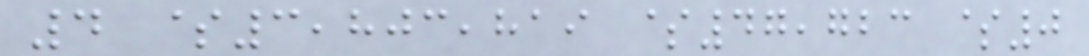4 $3,803,819 $47,723 $0
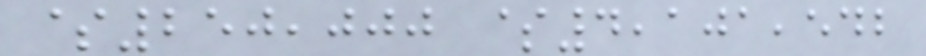$250,000 $4,101,542
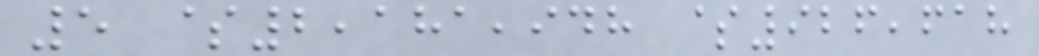5 $2,181,948 $926,618
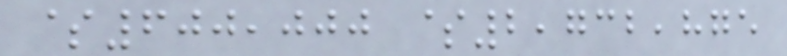$600,000 $2,732,875
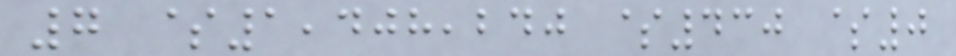7 $1,408,240 $430 $0
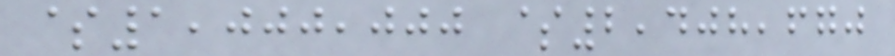$1,000,000 $2,408,670
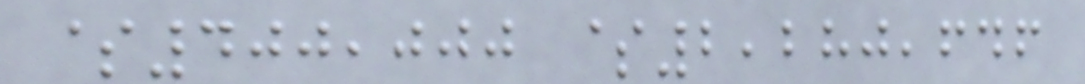$400,000 $2,280,646
